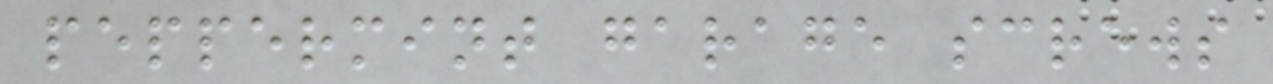peppermint garage screws
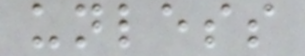unless
